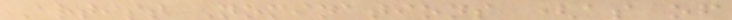Artist Nominations (as of
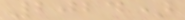2024)
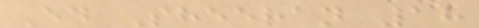Ed Sheeran 18
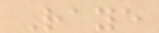Raye
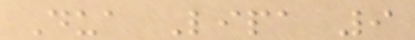Dua Lipa 9
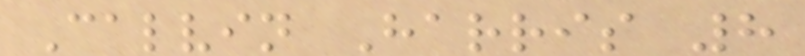Calvin Harris 8
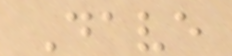Dave
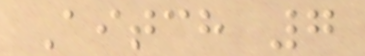Aitch 7
